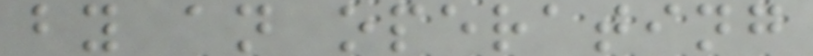by an operating
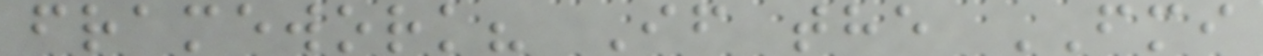framework? If the FMI
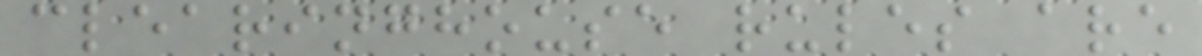clearinghouse rules are
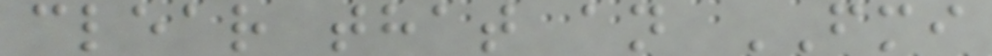clear that an FMI
